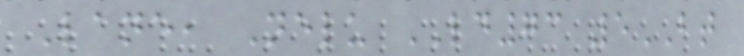Lane, Nelu LD73 5BT
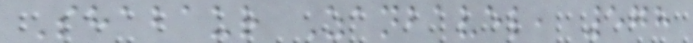Shabaur Zanbavel, 578
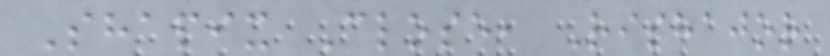Shapix Close, Rishajor
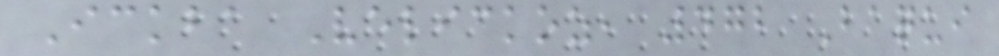Ickba Velickoz, 472 Baqui
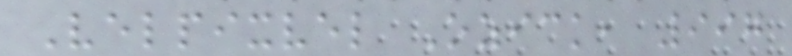Velpixvel Ozick, 997
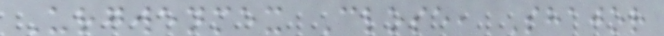Urgwenmex Close, Shajor
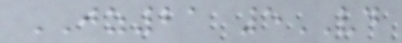JZ21 5VD
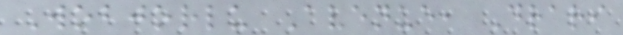Wobjorlu Avenue, Drari
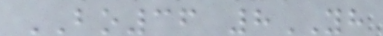BO36 8YH
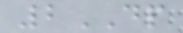2DP
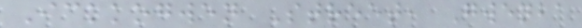Ickkogwen Street, Gwenba
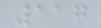117
